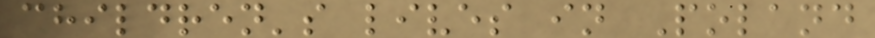children's lives in Poland
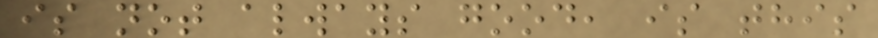is not always good, is this
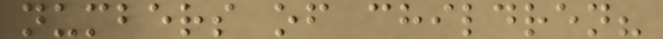numbers of children?
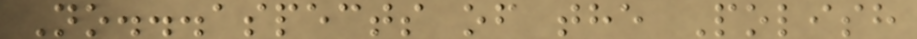No...aspects of the Polish
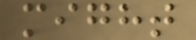might
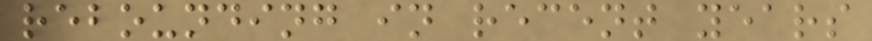rebounding in recent years
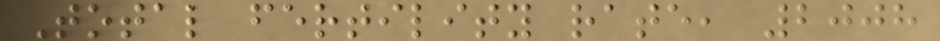Total fertility rate, 2008
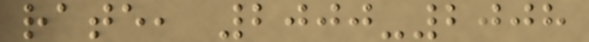rate, 2000-2008
